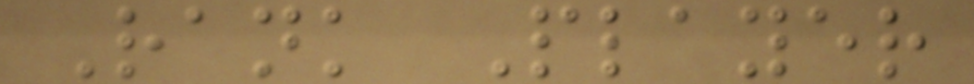Rank Player
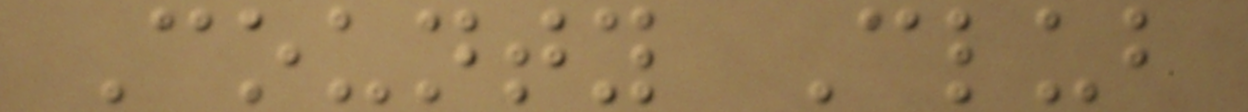County Club
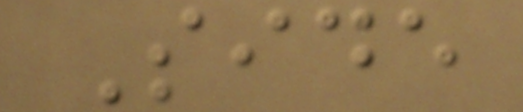Side
